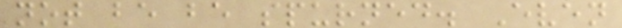not be be spurned. Even
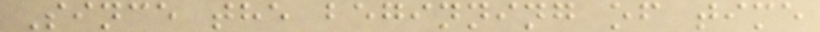Since the beginning of time
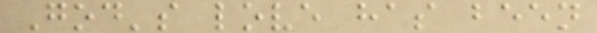God's love has been
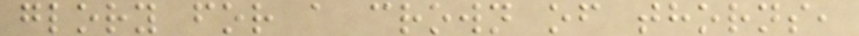glory for a crown of thorns,
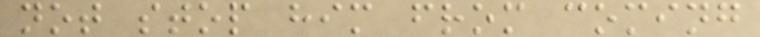not stop him from coming
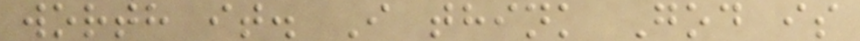worth it. I think God is
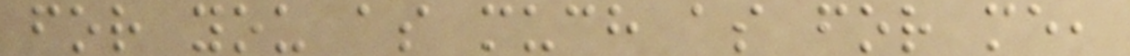for you as much as for me,
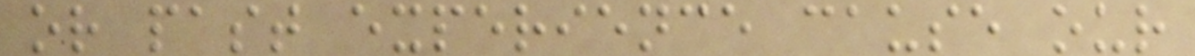or past experience cause our
